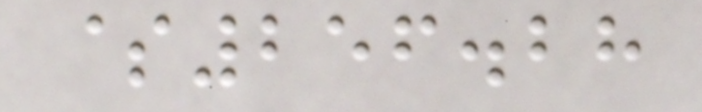$256.28
